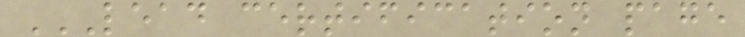LEAD CERTIFICATION PAGE
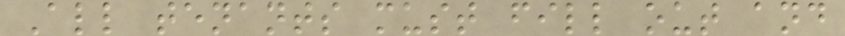All tenants must fill out and
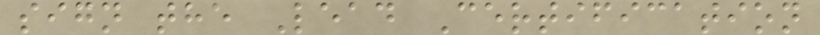sign the Lead Certification
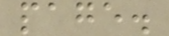page.
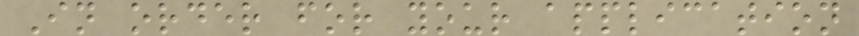In order for your application
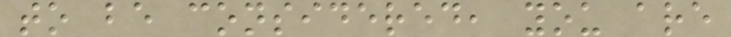to be considered, you are
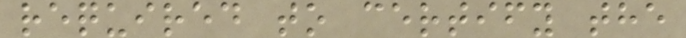required to certify the
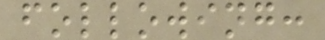following:
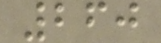260
